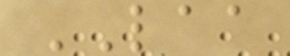LAA
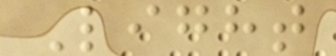Light
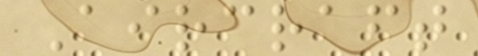Aircraft
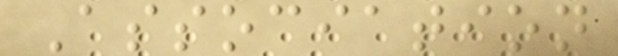Association
